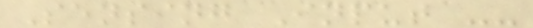Sensing Input --
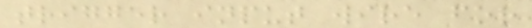trigger input wire for
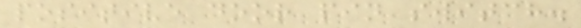positive door pin switch.
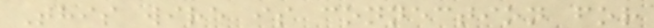This wire is connection for
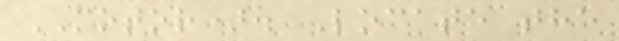MOTOR). Locate the
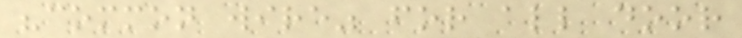"common wire" for all door
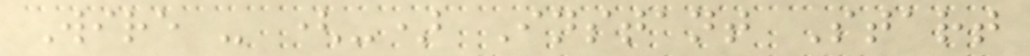Wire - (-) Instant Start
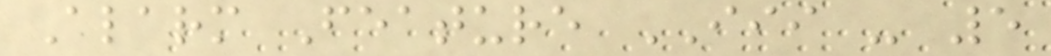Alarm Feature III - 5
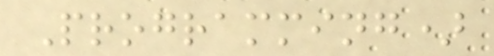Programming)
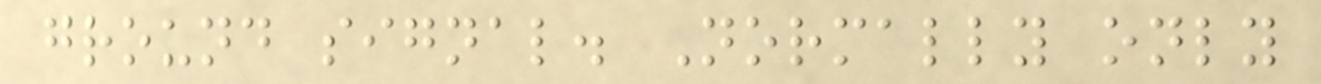ground signal. Normally only
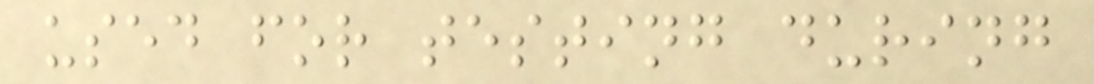used for testing during
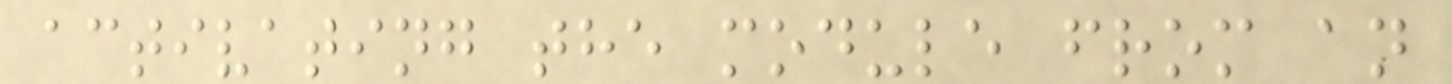activating the module from an
